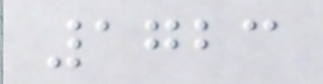1723
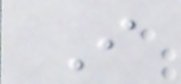I
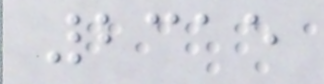2315
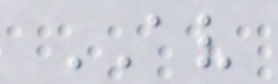AV
